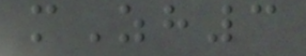mZh3
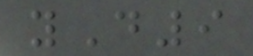yD9
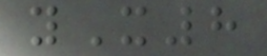yX8
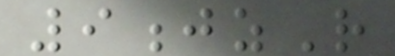9jzR
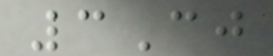3Cj
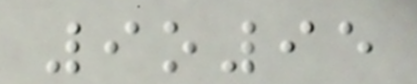9o95
